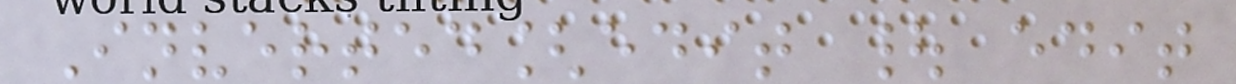Inverted[edit | edit
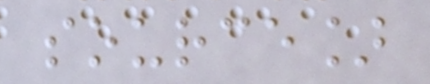source]
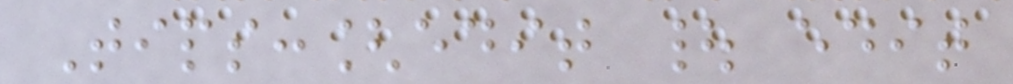Tips:[edit | edit
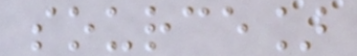source]
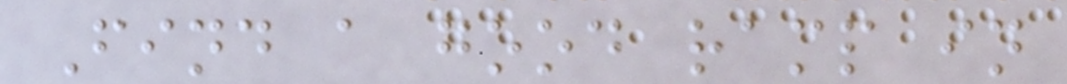Find a good ramp in
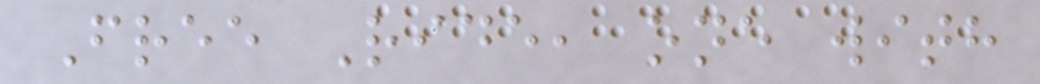Free Ride, one with
